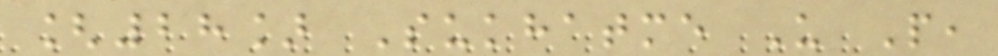[28] Sukhatme U P,
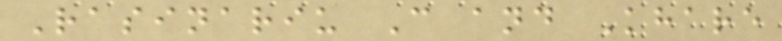Rasinariu C and Khare
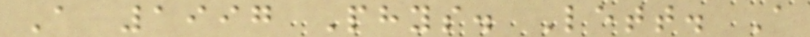A 1997 Phys. Lett. A
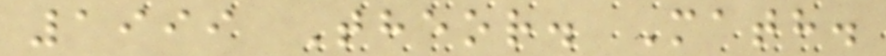1999 Theor. Math.
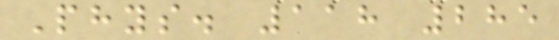Phys. 118 285
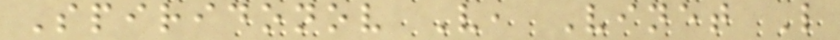Spiridonov V, Vinet L
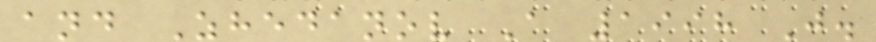and Zhedanov A 1998 J.
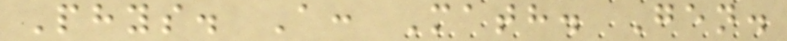Phys. A: Math. Gen.
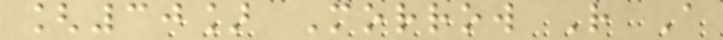[30] Morrow R A
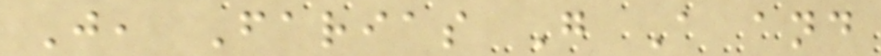J, Farias G A and
